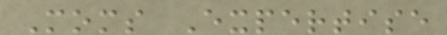Moms Expertise
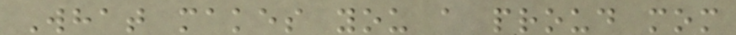What makes you a proud mom
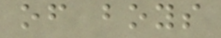of boys
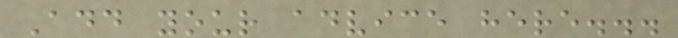Add your advice here...
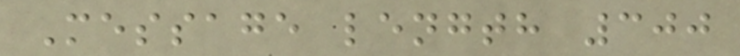Message length 300
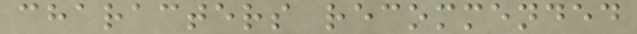characters recommended
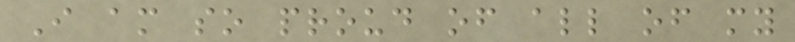I am so proud of all of my
